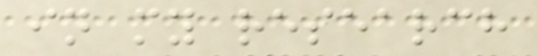in my research
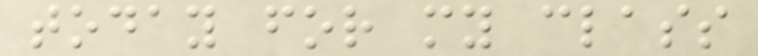today for my class
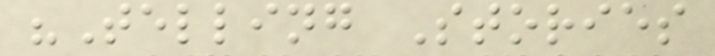"Telling Stories
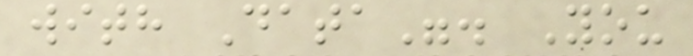with Data". You
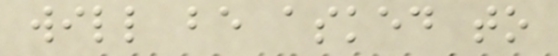will be asked to
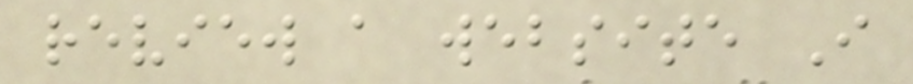review a website I
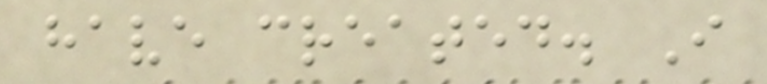have created. I
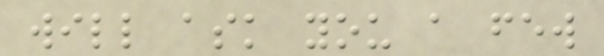will ask you a few
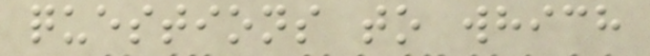questions to which
